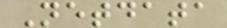Netdata
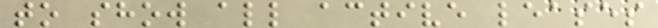to show all active leases
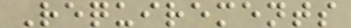Requirements
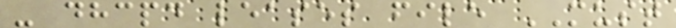- dhcpd leases file MUST
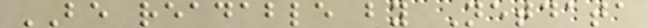BE readable by Netdata
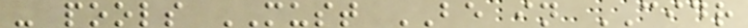- pools MUST BE in CIDR
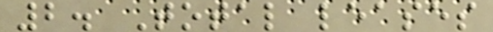2. Total leases
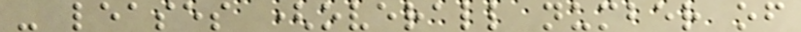- leases (overall number of
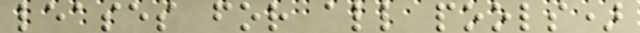leases for all pools)
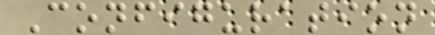Configuration
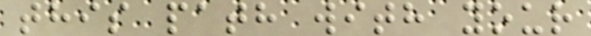this path with your
